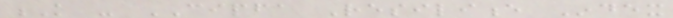K - CIPFA Resilience Index
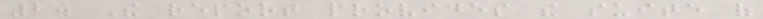2. The report provides the suite of
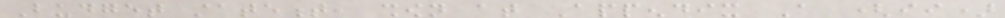Budget statement, shown at Appendix A (ii)
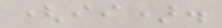(ii).
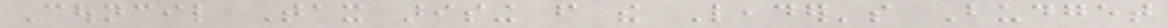Council Tax arising from the Leader's Budget
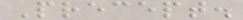Precept.
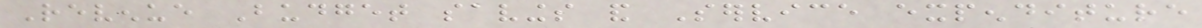Revenue Budget savings and Service expenditure
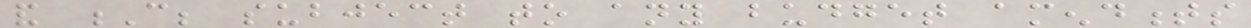and C; subject to any budget amendments
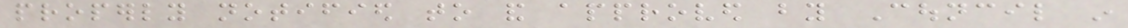properly notified to and approved by Council in
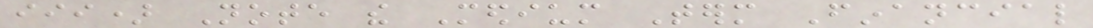iii) Note the Medium Term Financial
